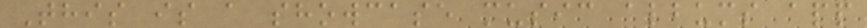This is a showcase music albums app
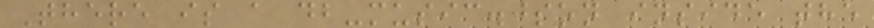There is a db-music.json inside the
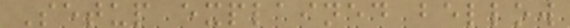Setup explained bellow
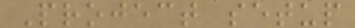Project setup
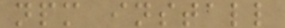npm install
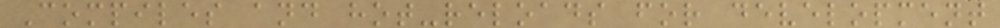Compiles and hot-reloads for development
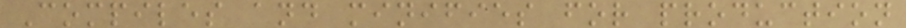Compiles and minifies for production
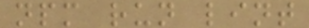npm run lint
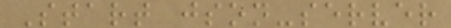Start json-server
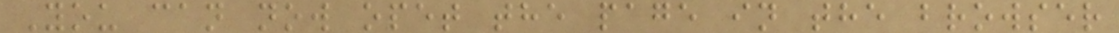You can now opet the page in the browser
